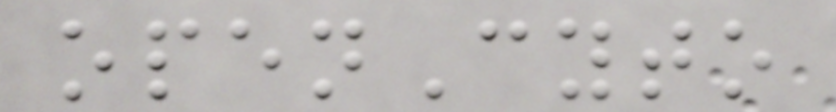openCyto
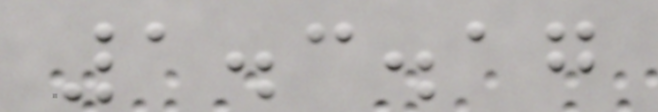1.3.17
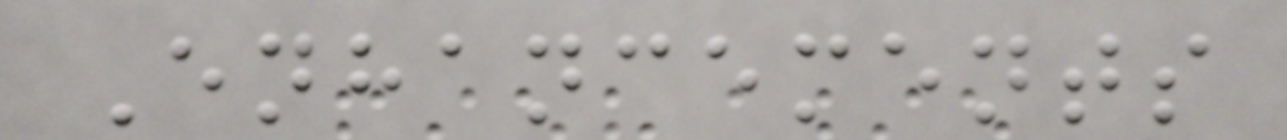Enhancements
